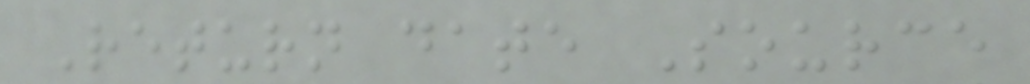Return date Source
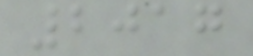2017
